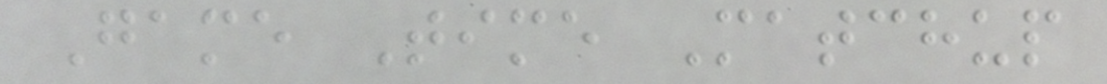Game Time Matchup
